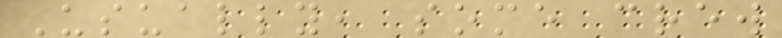Usually, some crew
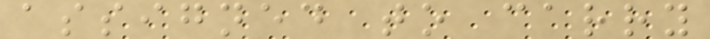assigned to carry
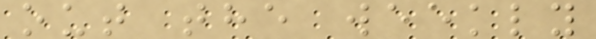out the weekly
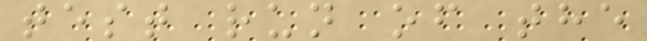test run of the
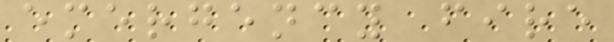emergency fire
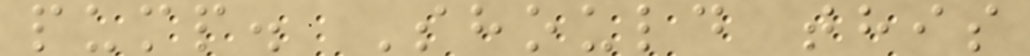pump. Should this
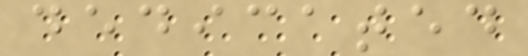dedicated
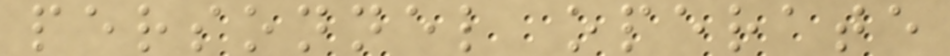personnel operate
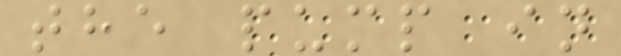the pump in
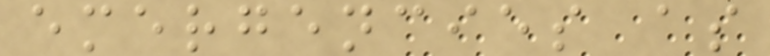emergencies as
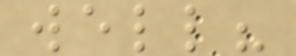well?
